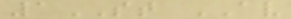1ST AV
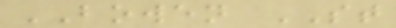BOWEN ST
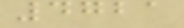4721
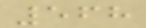568
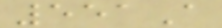551A
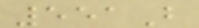551B
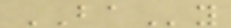BAy
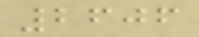2606
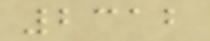2312
